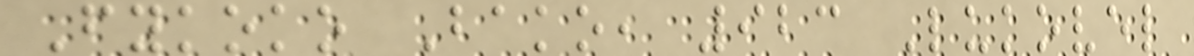Fykoko Bako, 923 Lukovel
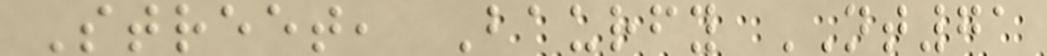Street, Baurfy NT71
